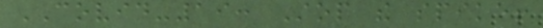COVID-19: Stop the spike!
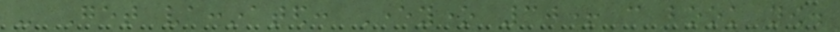- Get vaccinated: Everyone 30+ can book now.
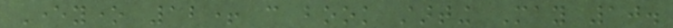Everyone 12+ can book starting May 10.
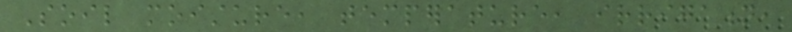Soil moisture, temperature, irrigation,
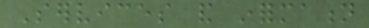Services and information
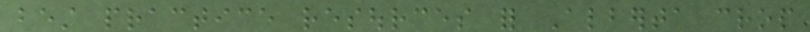best practice resources for Alberta crop
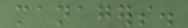managers.
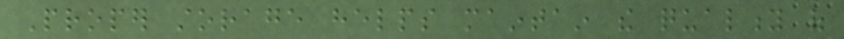Proper storage helps maintain the quality of
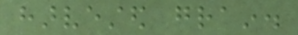harvested grain.
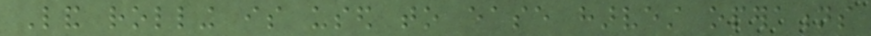Land rolling is used to ease harvest operations
